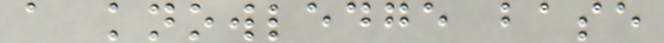a knowledge base
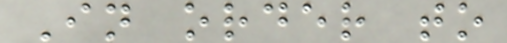In order to
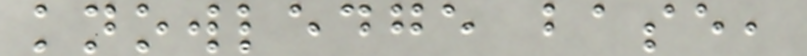knowledge base,
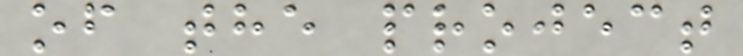of the project
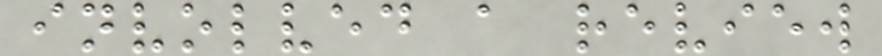involved a review
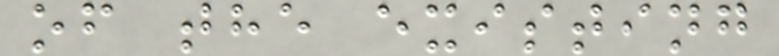of the existing
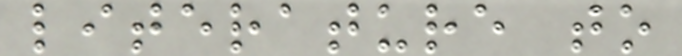literature to
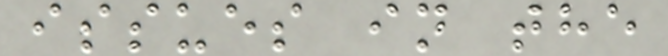issues in the
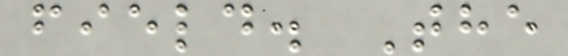field. The
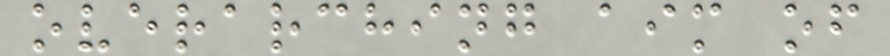overarching aim of
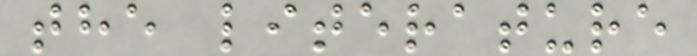the literature
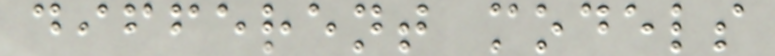different models
